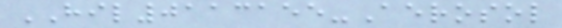HIL0113155-Aerosol
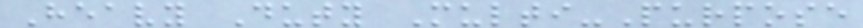Heavy Duty Multi-Purpose
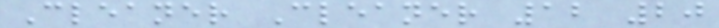Cleaner Cleaner 12 20
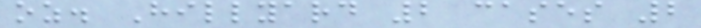oz. Hillyard 2 cases 2
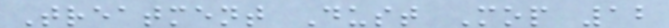Treatment Dust Mop 12
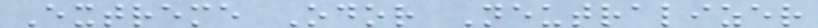Extreme Odor Neutralizer
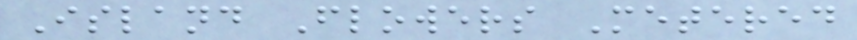Island Flowers Metered
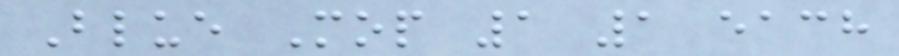Blue Mop 1 1 each
